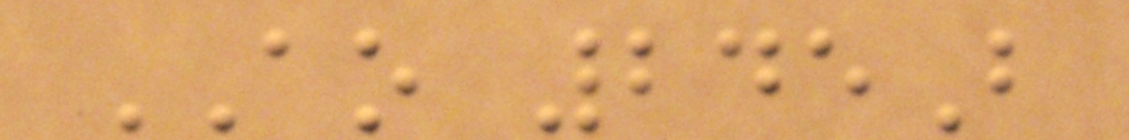AO 245B
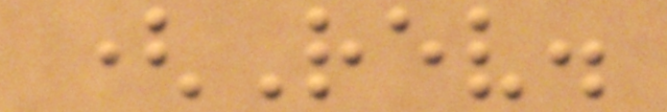(Rev.
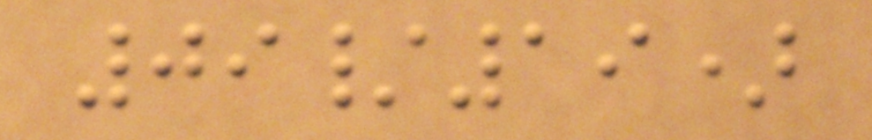09/19)
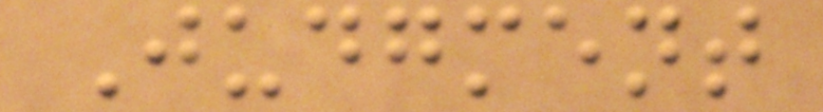Judgment
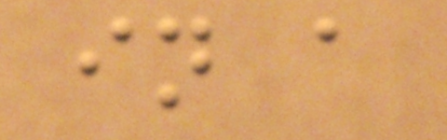in a
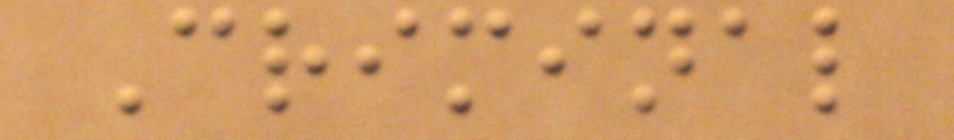Criminal
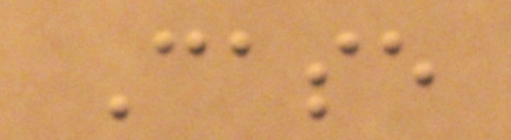Case
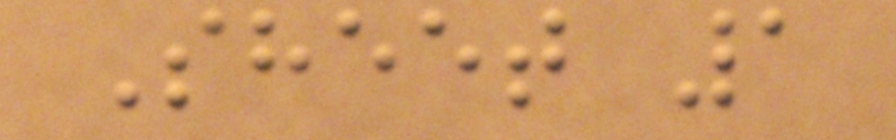Sheet 1
